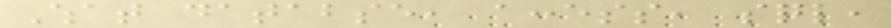What databse, access, sql,
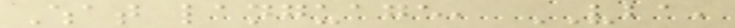What language, VBA,
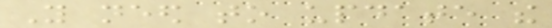You need to update the
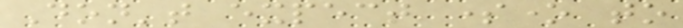Don't expect someone to
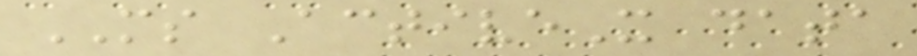MS ActiveX data
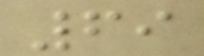69
